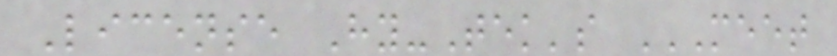License Hy-Tek's MEET
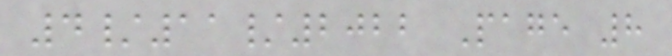4/11/2022 Page 8
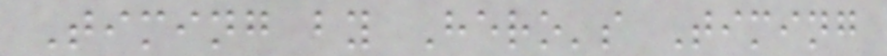Timing by Hero's Timing
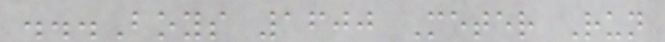...Boys 1600 Meter Run
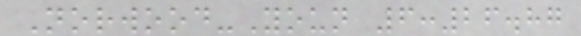Norwood-Youn 6:26.87
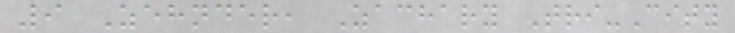9 Zehnder, Zachary Tri-City
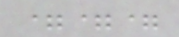===
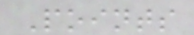Points
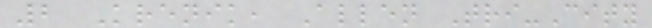2 Krenik, Allen Tri-City
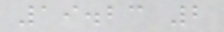19.23 2
